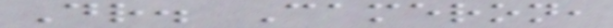Dr. Cameron,
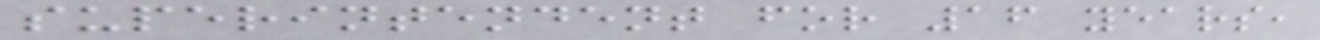superintendent for 16 years,
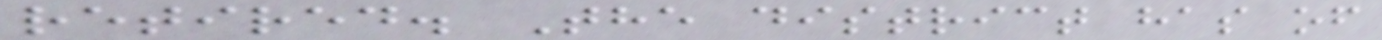retired. The district has of
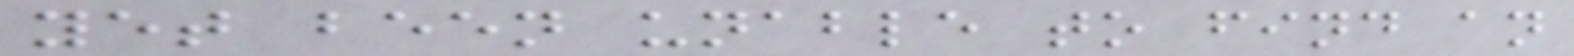yet been unable to find an
